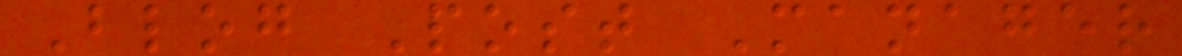Blog Post Manager
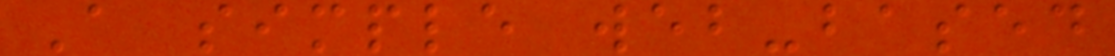A simple web-based
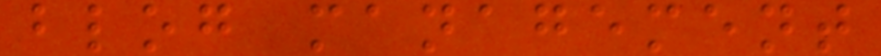blog management
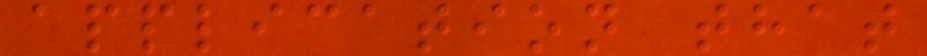application that
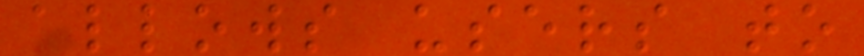allows users to
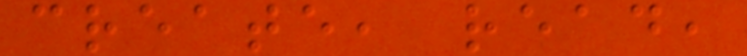create, read,
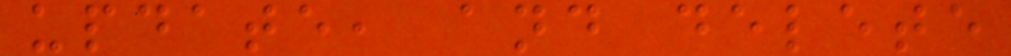update, and delete
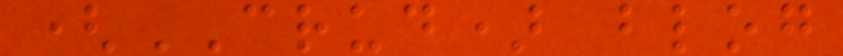(CRUD) blog
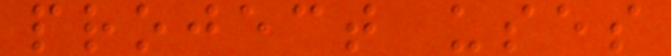project uses
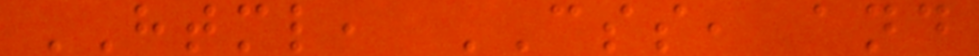HTML, CSS, and
